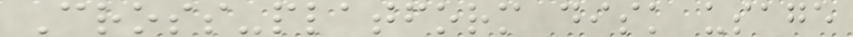Cross-platform disk usage
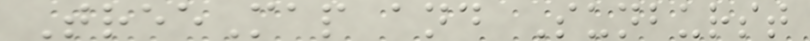TreeMap and Sunburst
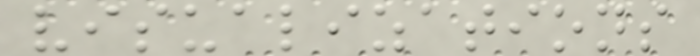visualizations
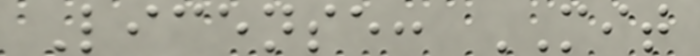License: MIT
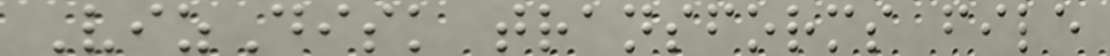VizDisk transforms file
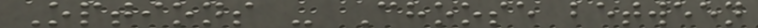Options - Choose between
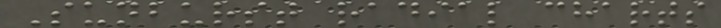Sunburst radial charts
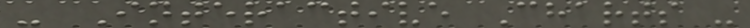- Interactive Charts -
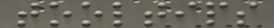tooltips
